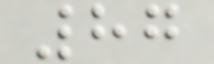87
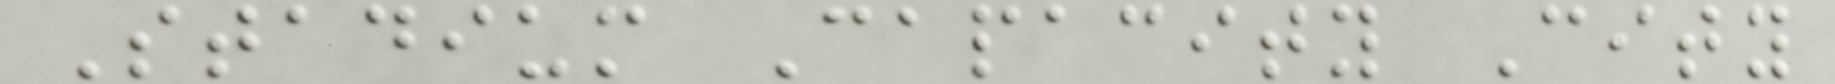Stadium Capacity City
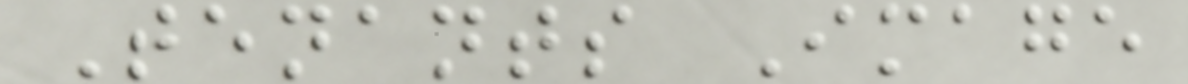Tenants Image
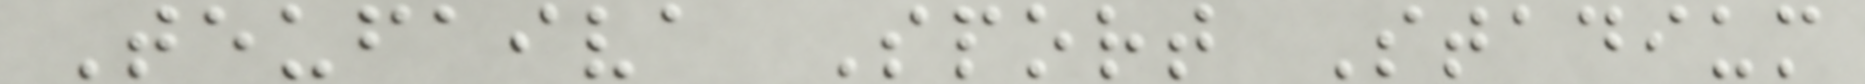Teufaiva Sport Stadium
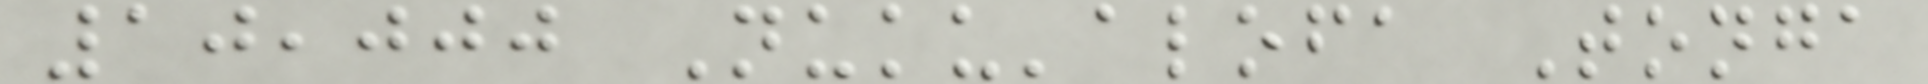10,000 Nuku'alofa Tonga
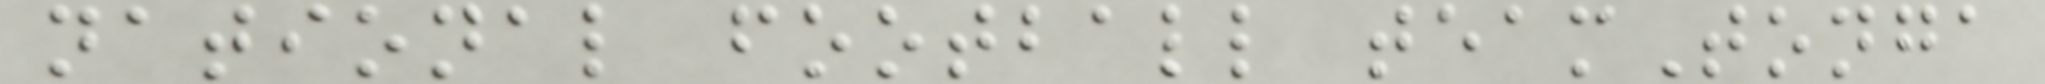national football teamTonga
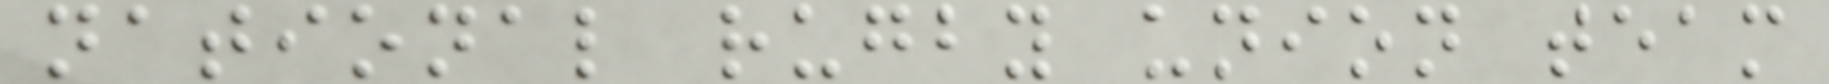national rugby union team
